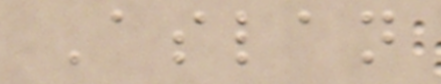Aslan
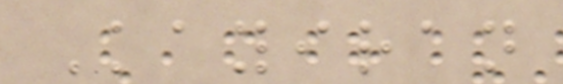Kayiran
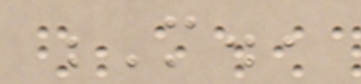M.,
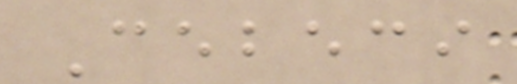Cebeci
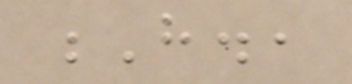H.,
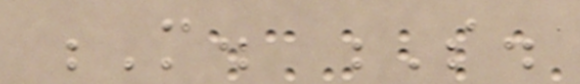M. S.
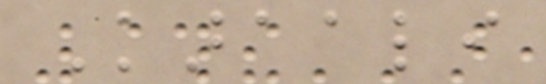Karaali
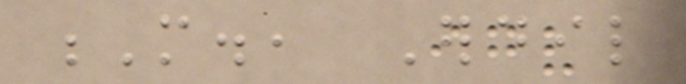M., Erdil
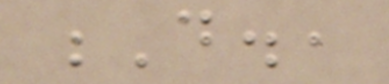D.,
